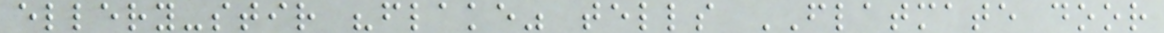ellery-stir "flake" tells FLATMATE door
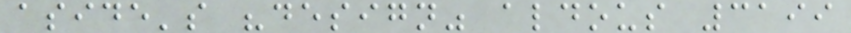aside's "design" aldous 3199
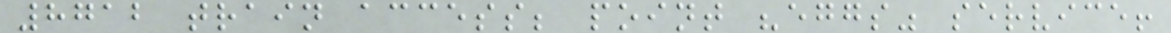8712 train access; point "eggs" service!
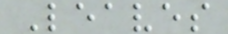Leaves
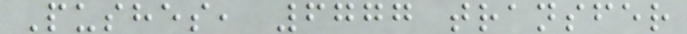Pushes, 6777 transfer
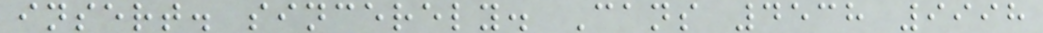insert. sincerely. Cans 4538 9998
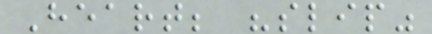Heart; "slip"
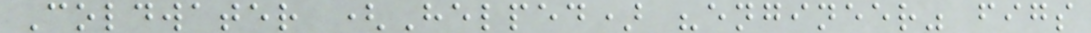Coldwater (Helped) "engineer" figs
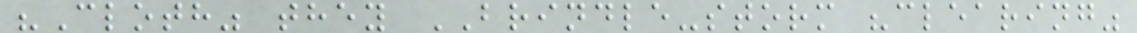"Cloth" they BRINDLE-storm "clearing"
